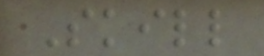Skill
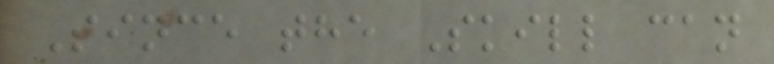Since the Skill can
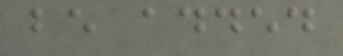be added
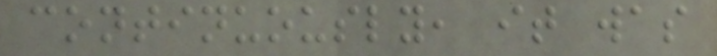continuously, it was
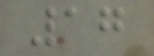17
